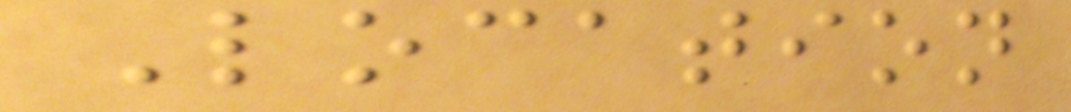Location
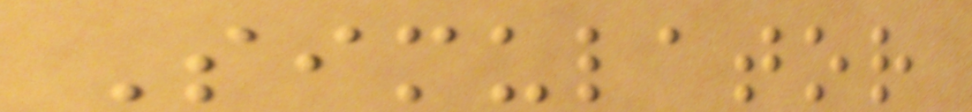Simulator
